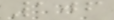106
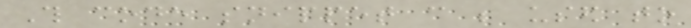This code snippet can be used to
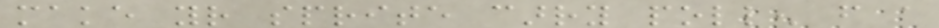make your sprite carry pollen from a
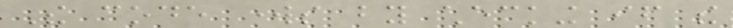The code works by checking if the
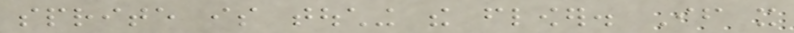sprite is touching the flower. If it
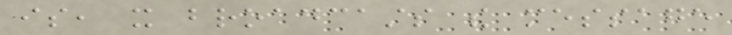is, it broadcasts the message
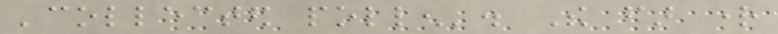'collected pollen'. The far right
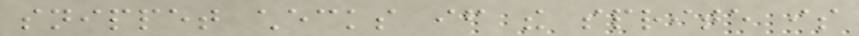snippet checks if the sprite is
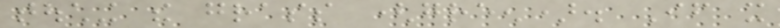touching the grass (green). If it
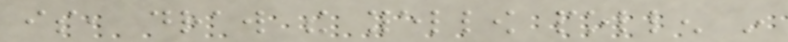is, draw the yellow pollen in
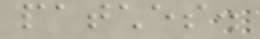patches.
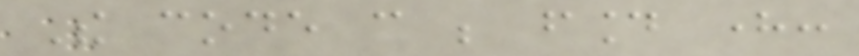The code can be found here:
